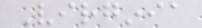Virginia
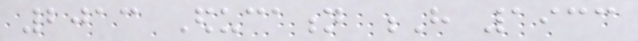2013 Education H 1933
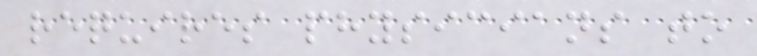requires physicians to
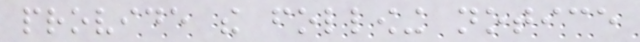provide the following notice
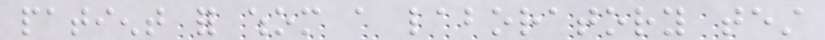patient for whom a laboratory test
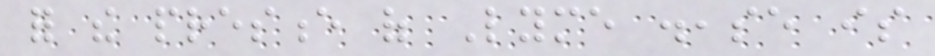for the presence of Lyme disease is
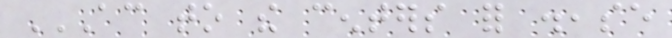ACCORDING TO THE CENTERS FOR DISEASE
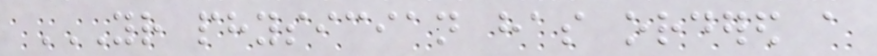YOUR PHYSICIAN HAS ORDERED A
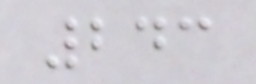243
